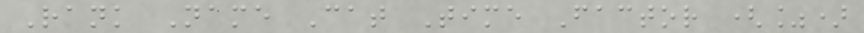Rank Name Cat Time Factor (%)
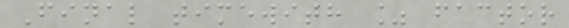Final timewith % factor
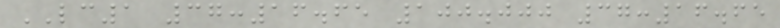LC1 37:16.65 100.000 37:16.65
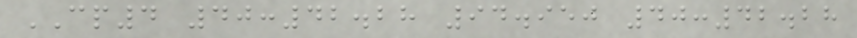CP4 40:42.28 94.950 40:42.28
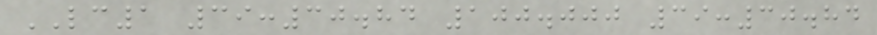LC1 39:30.84 100.000 39:30.84
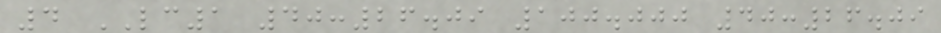4 LC1 40:26.09 100.000 40:26.09
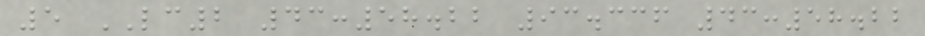5 LC2 43:58.22 93.336 43:58.22
